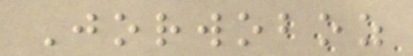Jorwoboz
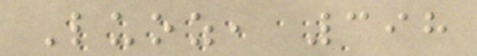Luoz, 398
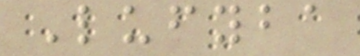Lufyba
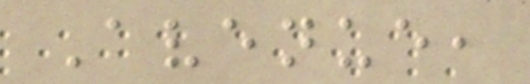Avenue,
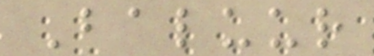Baluur
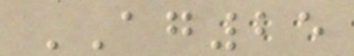AG25
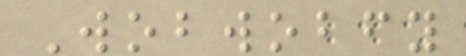Wobwobfy
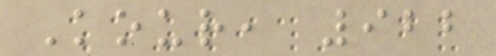Kour, 922
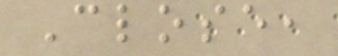Close,
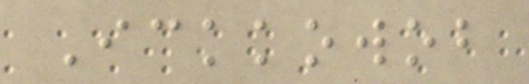Ickkowob
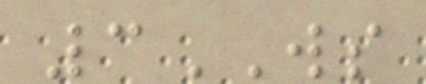3WS
